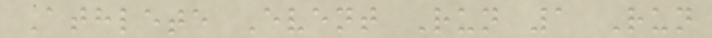Athlete Event Run 1 Run
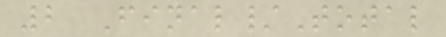2 Final/Total
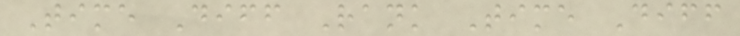Time Diff Rank Time Diff
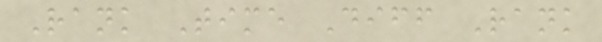Rank Time Diff Rank
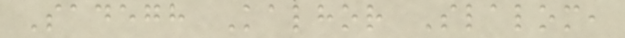Sadegh Kalhor Slalom,
